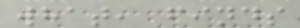what, finds
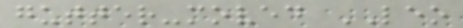gutter-moved LEO
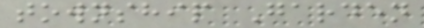township Garden
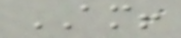AM!
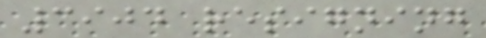3904 resigning
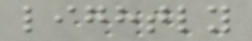lightly
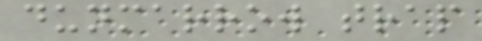dunmarrow trap
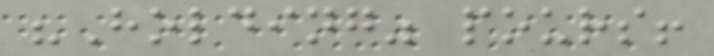"Holding" pours!
